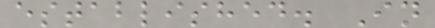established. In
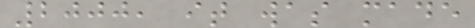2000, it was made
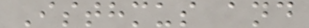Isthmus and
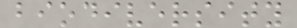biodiversity
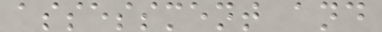assessment and
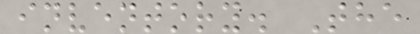inventory. The
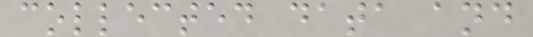collected data and
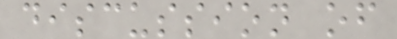discussion of
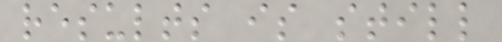results is still
